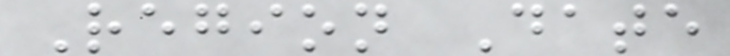Region Date
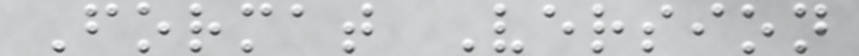Format Version
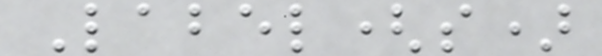Label(s)
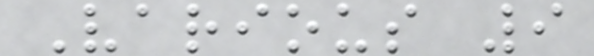Various 9
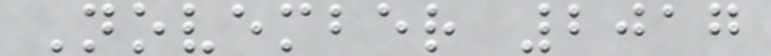November 2017
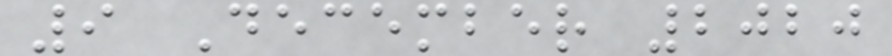9 December 2020
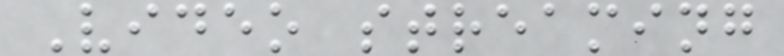Video streaming
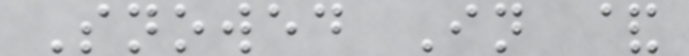Snowed In &
